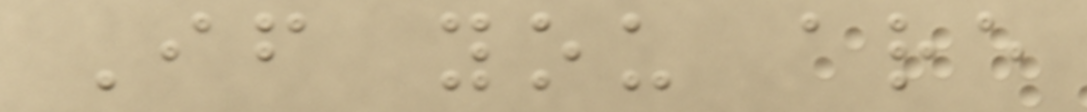If you are
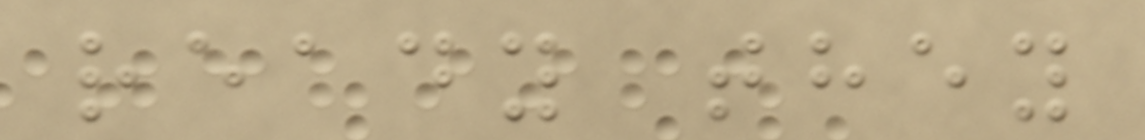ready they
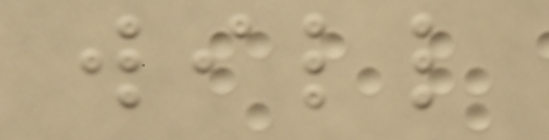will
